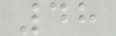48
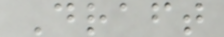Draft
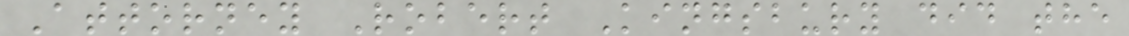Attorney Robert Kingsbury did the
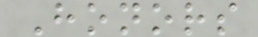Honors
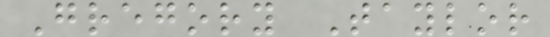Gregory Taylor
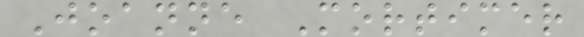Joanne Mortimer
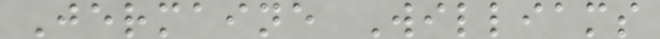Jermaine Williams
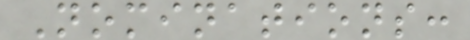Nominations:
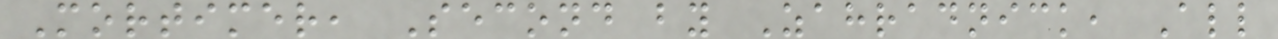Mortimer, Second by Zahradnick, All
